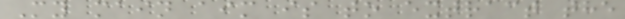My main aim is to extract the
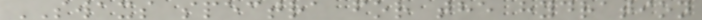SWAXS spectra for the hydration
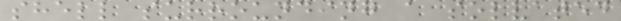shell surrounding a solvated
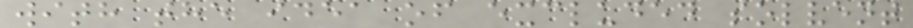with the idea of excluded solvent
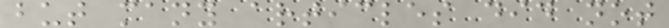but many articles did not
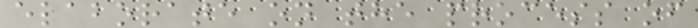elaborate on the process of
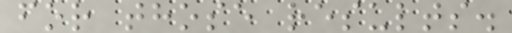for those results.
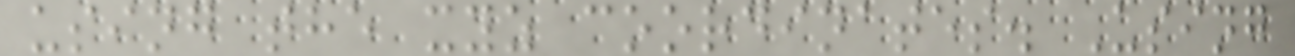using the xyz coordinates. Using
